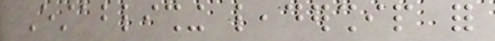Establishing leadership for
